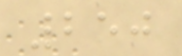250
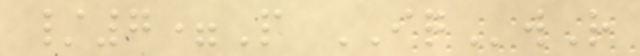/7=P IQwR
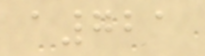a721
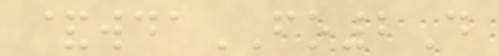&wdaFO2D
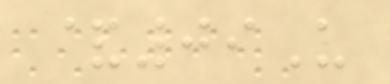&09U
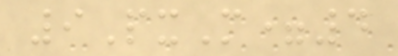9PxM=4
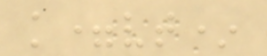k=vt*
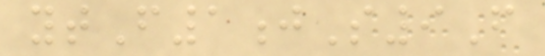ytF1jS9F
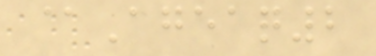@Ageaq2
